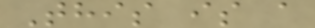This is a
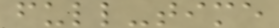full-time
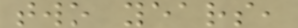two years,
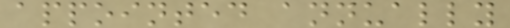appointed annually
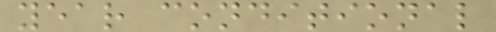year conditional
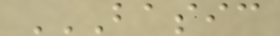BASIC
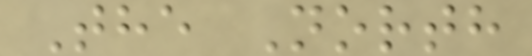The North
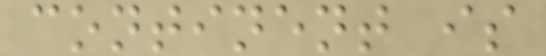continent is
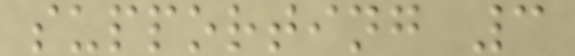supporting 3
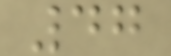47
